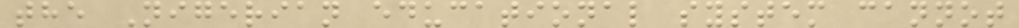the Nigerian educational system cannot
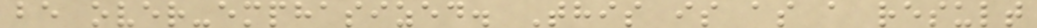be over-emphasized. This is as a result
